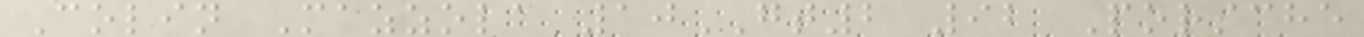Colin Mazzola 10GT2 92 Porsche
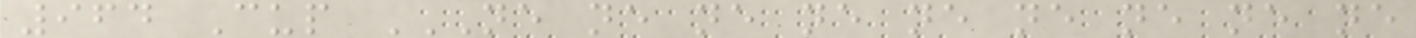964 Cup NE NE NE NE NE NE NE NE NE
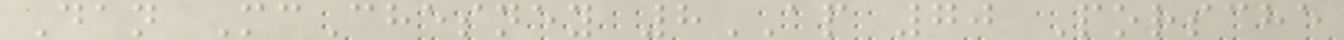Dan McChesney 8AP 70 Porsche
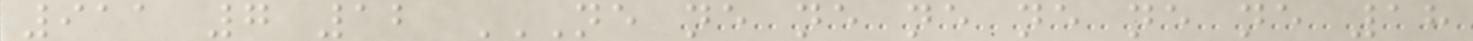911 7 12 NE NE NE NE NE NE NE 18
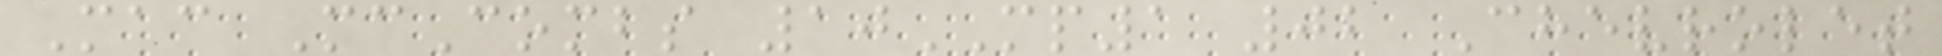Mac McCombs 10MP1 02 Chevrolet
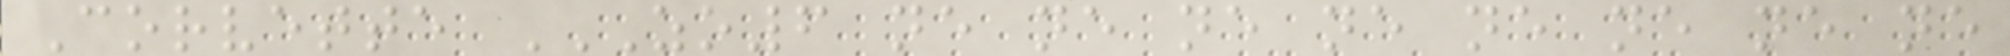Corvette ZO6 NE NE NE NE NE NE NE NE
